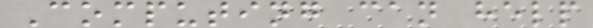Computing can help
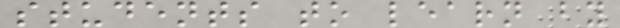students to learn by
